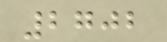2702
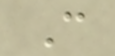C
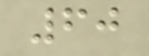60
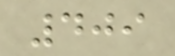409
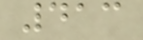413
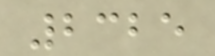2325
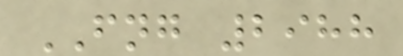FNG 2988
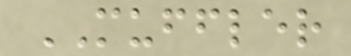MUFFLER
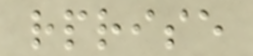rprise
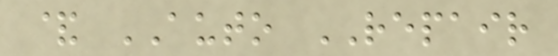& AUTO REPAIR
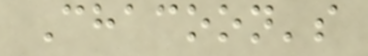Chacoon's
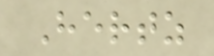Hertz
